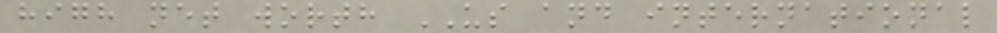high net worth US and international
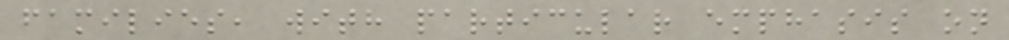families, with particular emphasis on
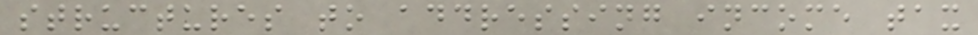structures to addressing income tax
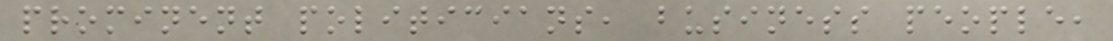prominent politicians, business people,
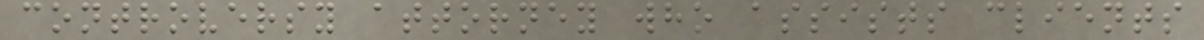controversy attorney who assists clients
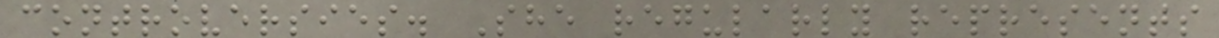controversies. She regularly represents
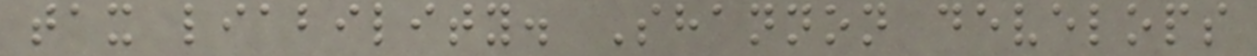tax liability. Shannon develops
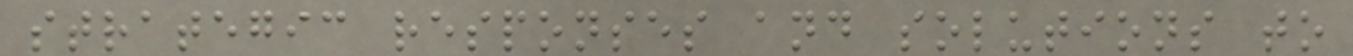strategic responses and solutions to
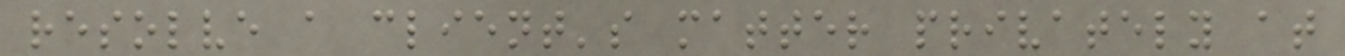resolve a client's matter privately at
